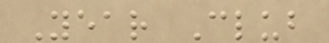Year Club
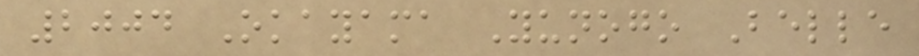2004 Okayama Yunogo Belle
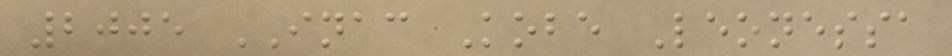2005 INAC Kobe Leonessa
